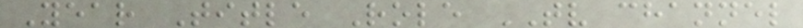Year Title Role TV channel
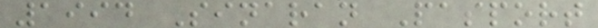1994 Sinaran Pasport
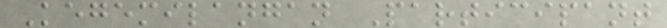Kegemilangan Participant
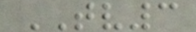TV3
